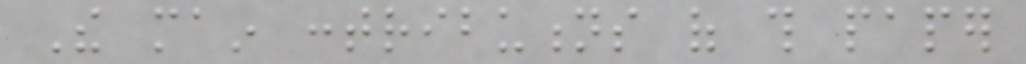The main contributions of this paper
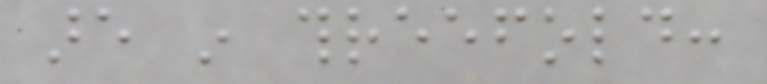are in threefold:
